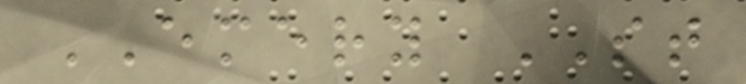EMERY ST
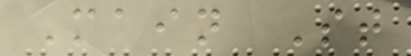Main St
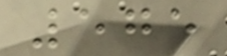575
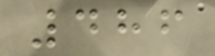486
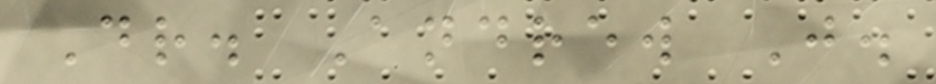Dr. Andrew J.
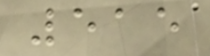515
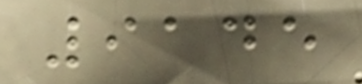9145
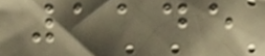1145
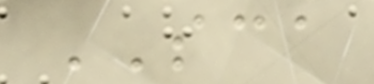SCA
